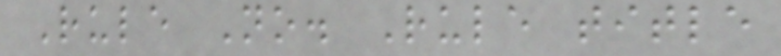Rule No. Rule title
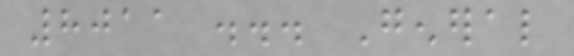8011 ... General
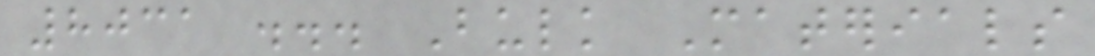8031 ... Bulk Materials
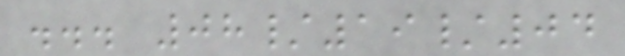... 08/19/04
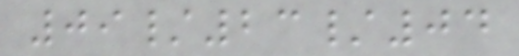09/23/04
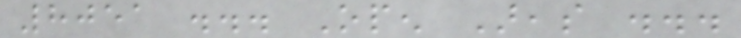8051 ... Open Areas ...
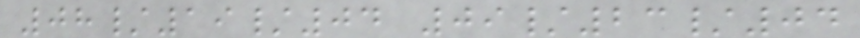08/19/04 09/23/04
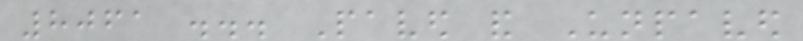8061 ... Paved and Unpaved
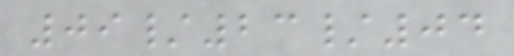09/23/04
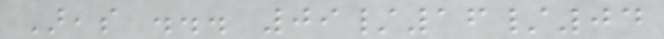Areas ... 09/16/04
